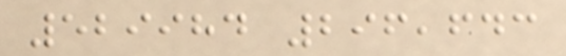529984 296,643
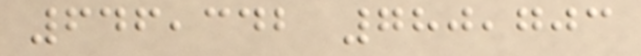646,342 780,703
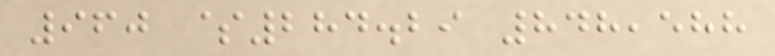960 $284.29 848,588
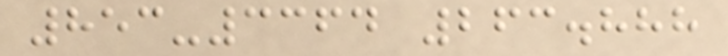853-3364 263.888
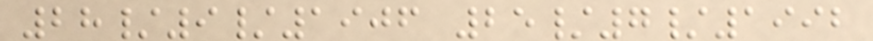28/9/1906 25/7/1992
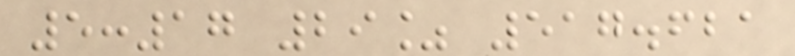5:17 29% 517.621
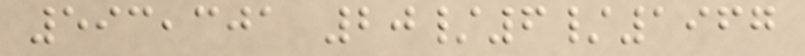593,301 20/6/1967
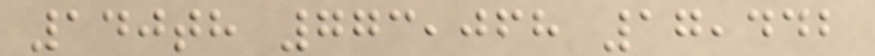140th 773,068 17,442
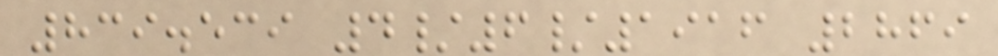839.539 4/6/1916 2869
